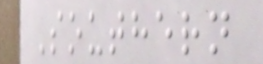Southern
